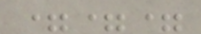===
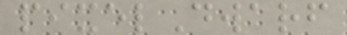pixelDwarf
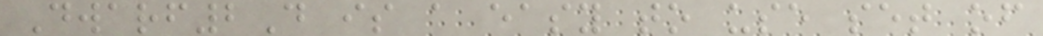Dwarf2D is a easy to use set of
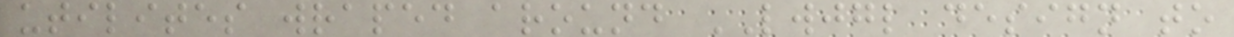utilites wraped around LWJGL design to
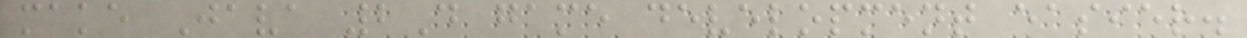make Java 2D game development easier.
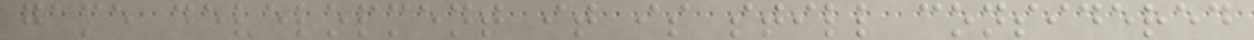game development it is still considered
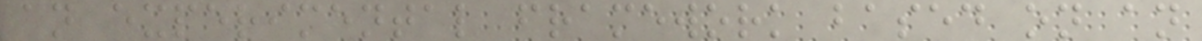an experimental framework based on an
